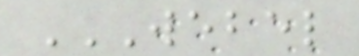WEBEL
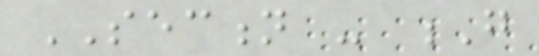SECTION - G
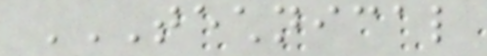TECHNICAL
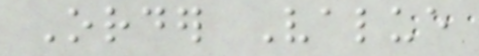Order Value
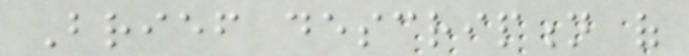Brief description of
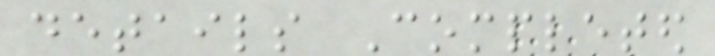details Completed
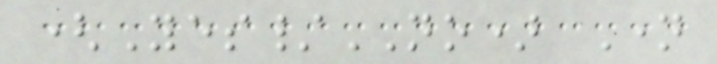(Yes/NO) Name
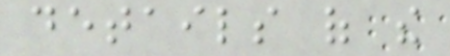details of the
